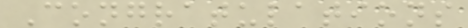Congratulations
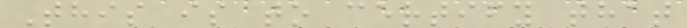This is to certify that
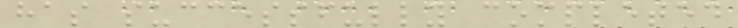has successfully completed
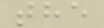the
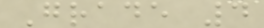Grade 4
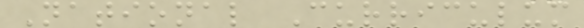National Curriculum
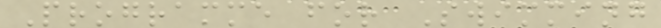Programme for Swimming
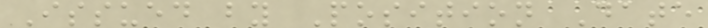Issued by Position Date
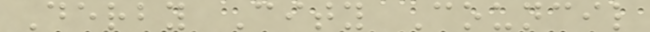Derby City Council
